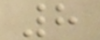8
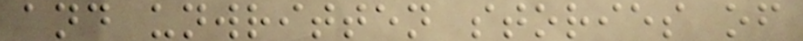and unwritten stories of
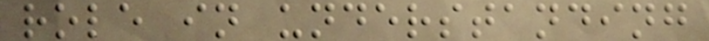role in understanding
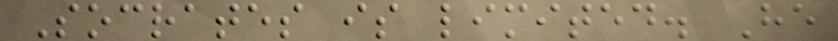Socrates is limited. He
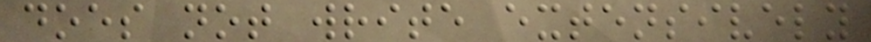does not write extensively
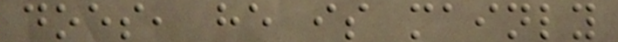does, he is mainly
